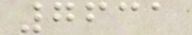7631
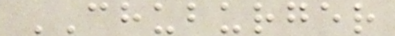CHUBURGER
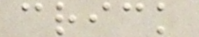crick
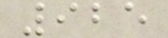925
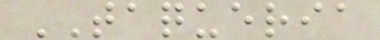TAQUERIA
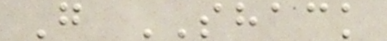G SHACK
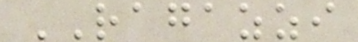RAGAZZI
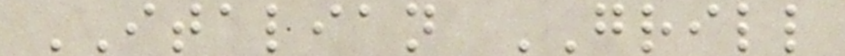ITALIAN GRILL
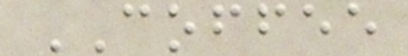COFFEE
